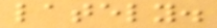lately.
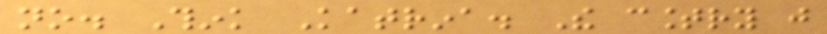no. Think Katrina. The country just
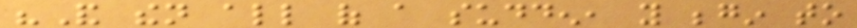"And then all of a sudden, you begin to
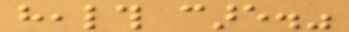health care."
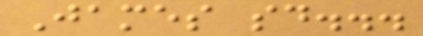James said...
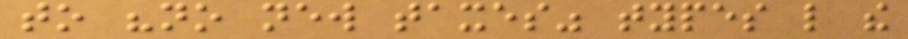to "no new taxes" types like the
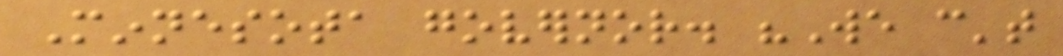Minnesota governor. "We can't
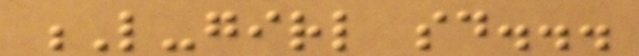L-girl said...
